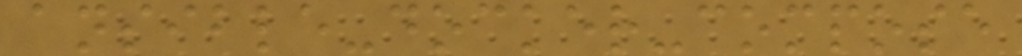ansible-docker-compose
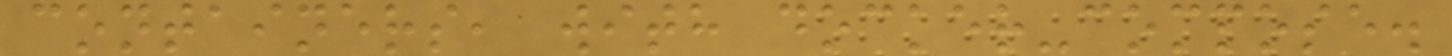containers, with docker-compose.
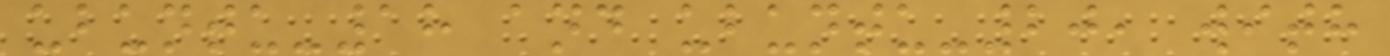ubuntu-18 and ubuntu-20, with
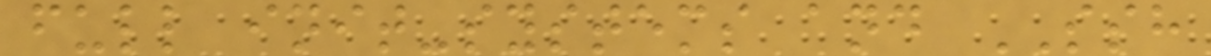full init-systems and SSH
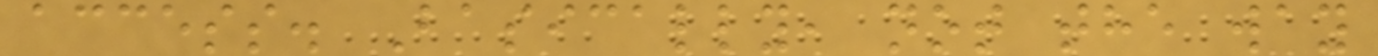access. Basically, not the way
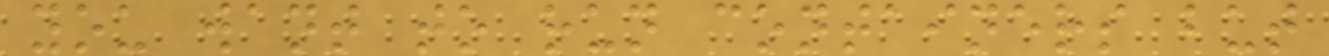you want to run containers but
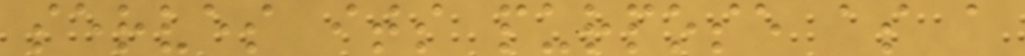serves its purpose as a
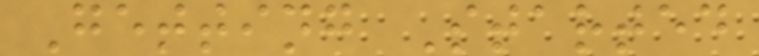Getting Started
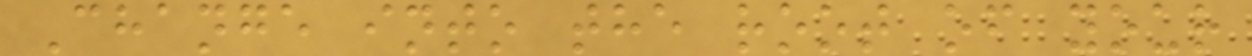Change into the root of your
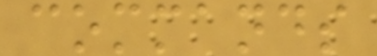commands
